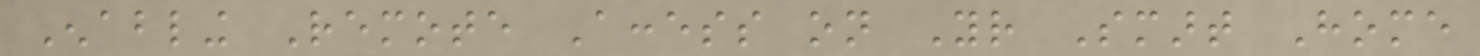Enabling Remote Access on Your Smart Home
